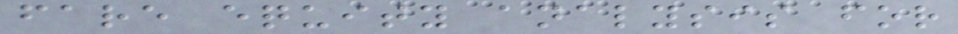fare equity analysis for
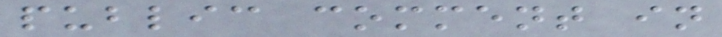public comment in
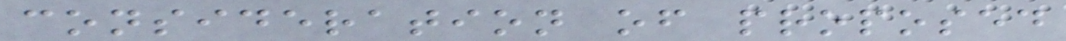consideration of proposed
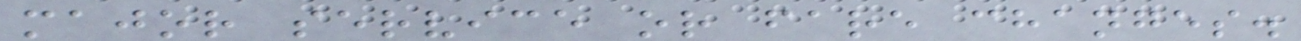major service or fare changes.
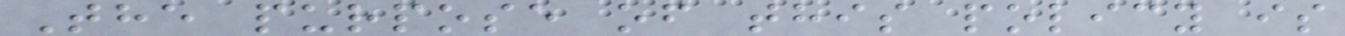The purpose of this policy is
